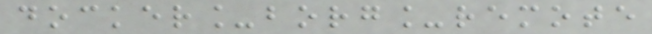docker_borg_remote
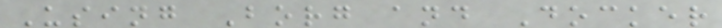Using Borg and Docker
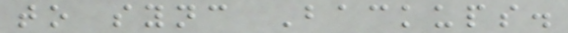to sync Backups.
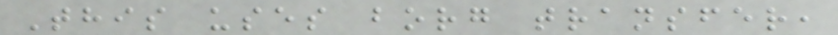This uses borg transfer,
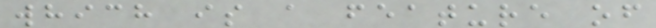which is a feature of
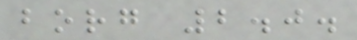borg 2.0.
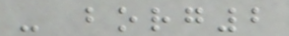- borg2
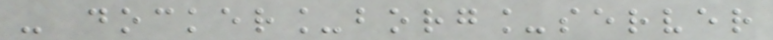- docker_borg_server
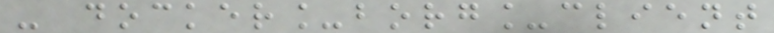- docker_borg_client
